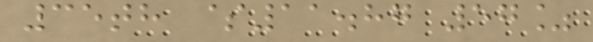35th $11.87 57%
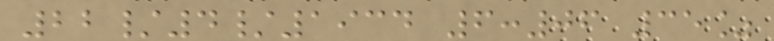22/4/1934 6:06 35%
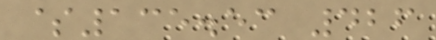$135.53 426
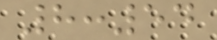8:54
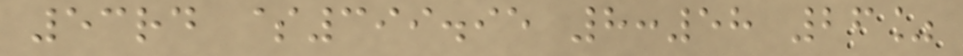53rd $399.95 8:58 26%
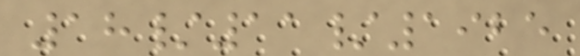18/11/1925
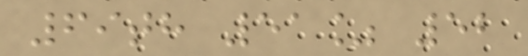69th 51% 52
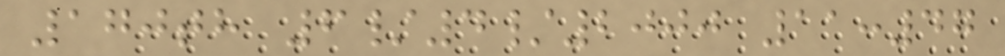170th 6/4/2000 11:47
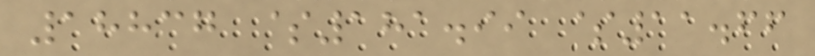18837 $181.99 $11.66
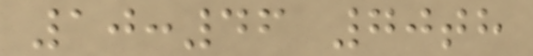10:46 70th
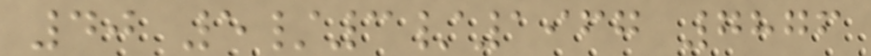40 5/3/1967 7876
